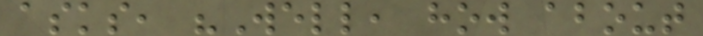asks, "Well, how about
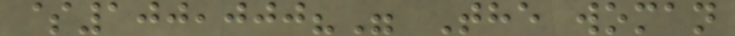$100,000?" The woman
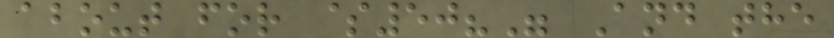about for $50?" And the
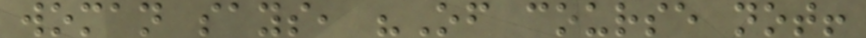woman says, "Of course not!
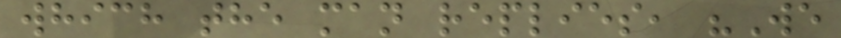which the man replies, "We
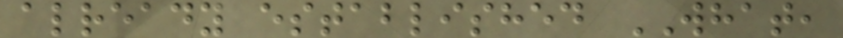already established WHAT,
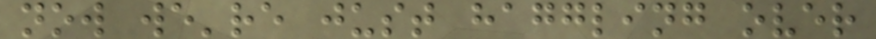now we're just haggling over
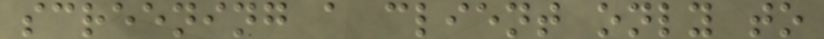screening a client only to
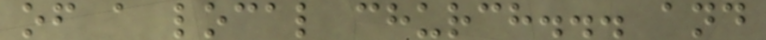of a local church... and
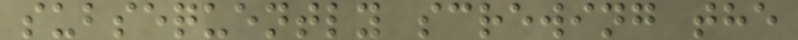subsequently screwing the
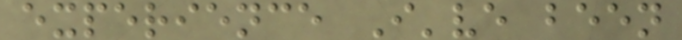experience I've been
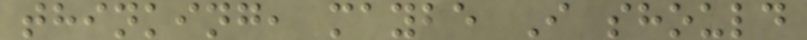thinking, maybe I should
